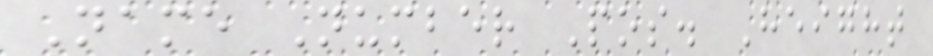Name Number Pos. Height
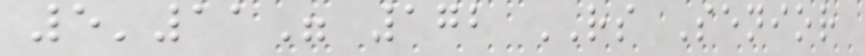5'11" 172 RS Senior
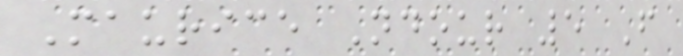Maurice Ndour 5 F
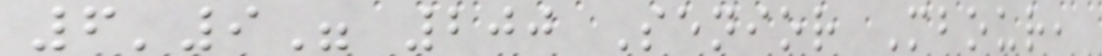6'9" 200 Senior Mbour,
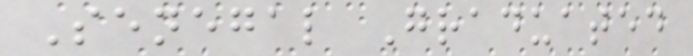Senegal Graduated
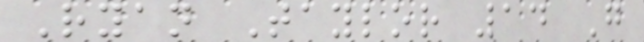Ryan Taylor 14 G
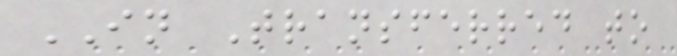IN Transferred to
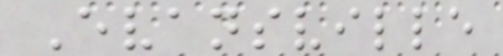Evansville
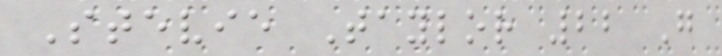Stevie Taylor 22 G
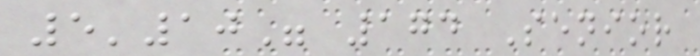5'10" 174 Senior
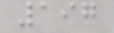197
